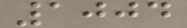1004
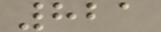821
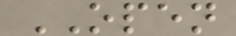OPEN
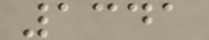1341
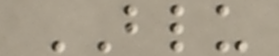BLU
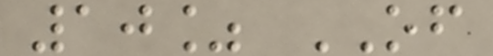10% OF
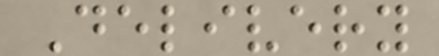Delivery
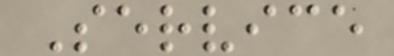Service
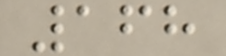168
